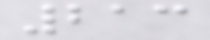213
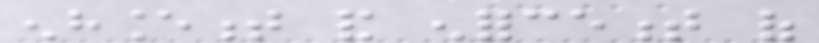enhancement and enforcement of
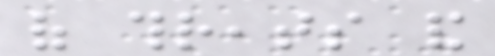of threats and
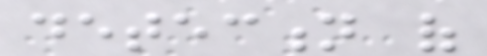detection of
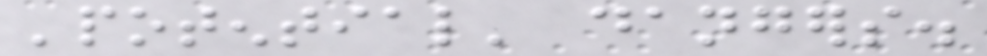'potential' dangers.
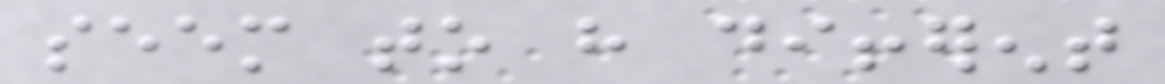seem to have different
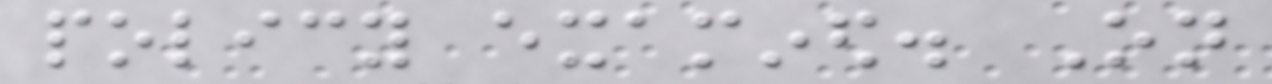policy examined. On
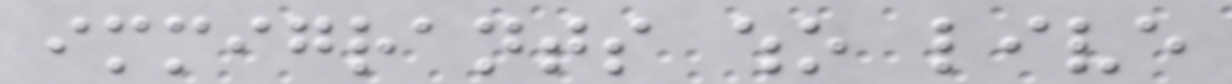immigrants who live
